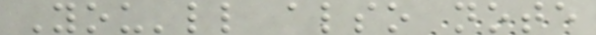You'll also note
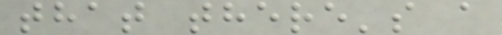that there's a
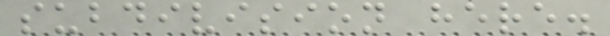subdivision here.
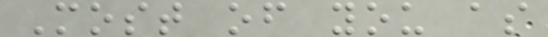Most of you as
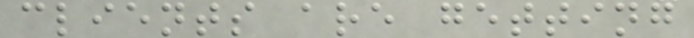clients are getting
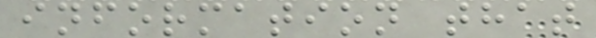information that
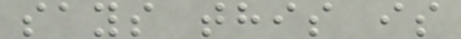says this is
